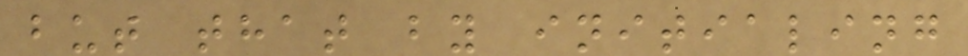but that by initialing
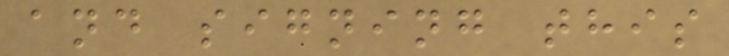and signing this
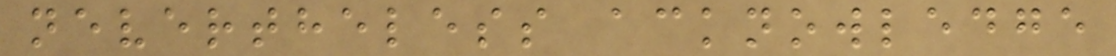nevertheless acknowledge
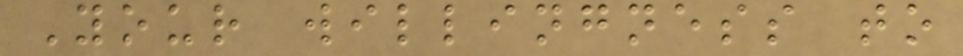Your willingness to
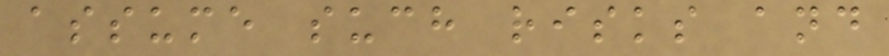assume such risks and
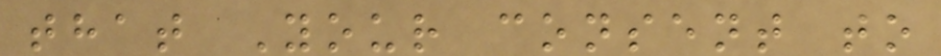that Your consent to
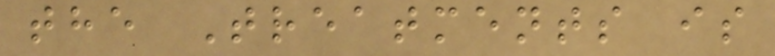the Treatments is
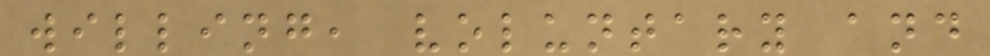willing, voluntary and
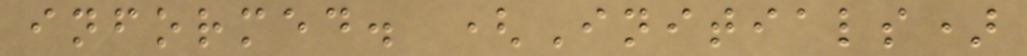informed. (Initials)
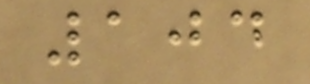104
